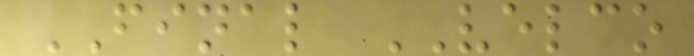FINAL VELCO
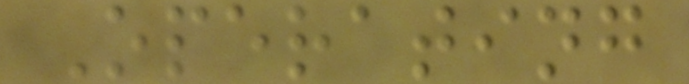Operating
